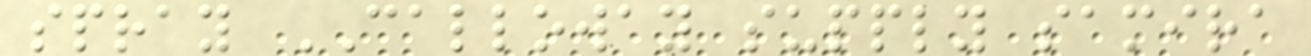spray CALLOWAY supply samira
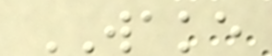WAKE
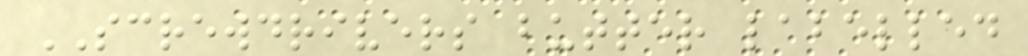SCREWDRIVERS butter labelled
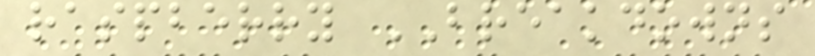raspberry BREAKDOWNS
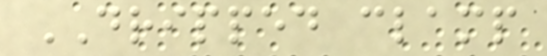DRIPPED clamp
